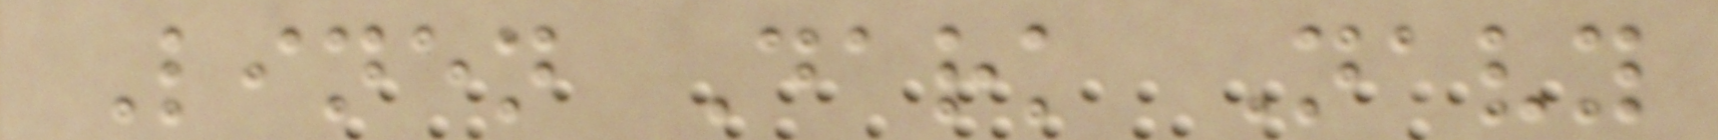Linen Dark Navy
